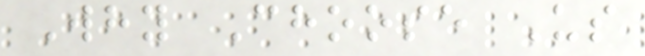Why Choose Us
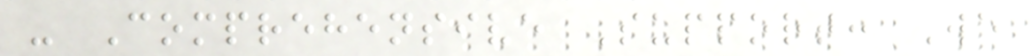- Comprehensive Support: We
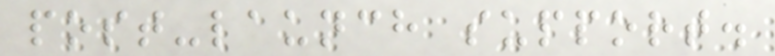post-launch support.
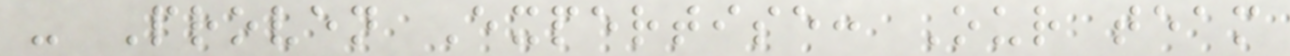- Proven Expertise: Our team
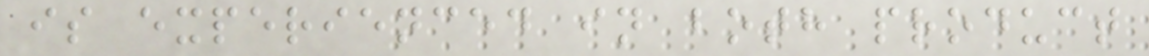is experienced in both product
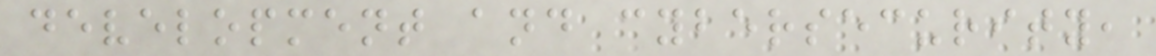development and cybersecurity,
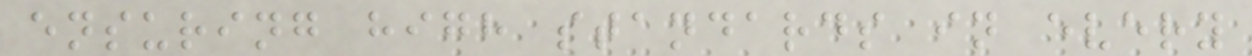ensuring high standards in every
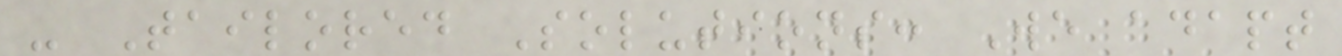- Tailored Solutions: We adapt
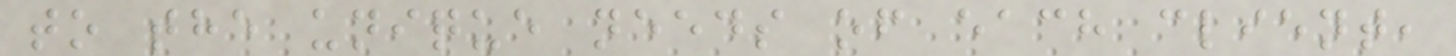to the unique needs of each client,
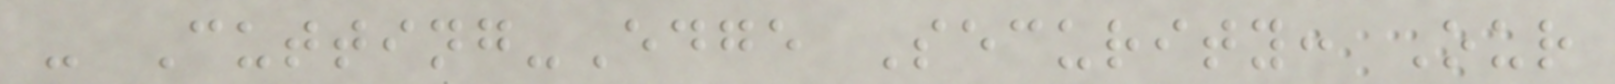- Cutting-Edge Security: Our
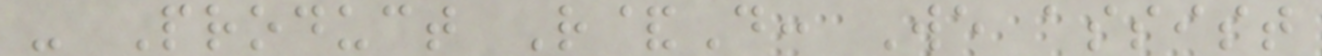- Product R&D: We assist
